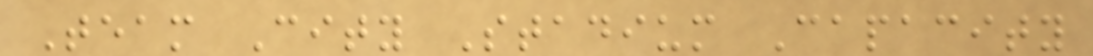Team City Stadium Capacity
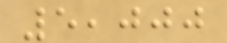5,000
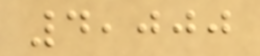4,000
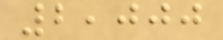2,000
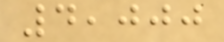4,000
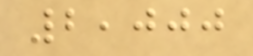2,000
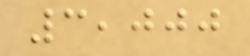3,000
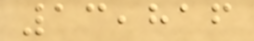13,816
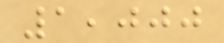1,000
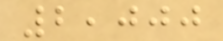2,000
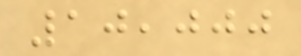10,000
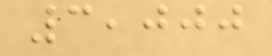3,000
